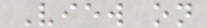View on
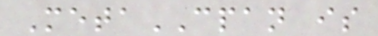MetaCPAN is
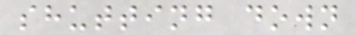shutting down
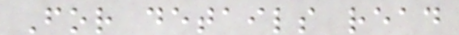For details read
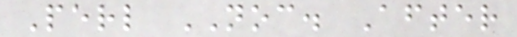Perl NOC. After
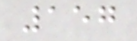157
